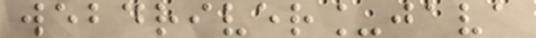webdriver_java
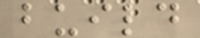build
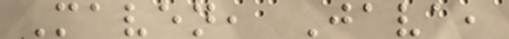Maven, Java,
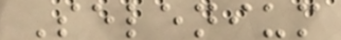Selenium
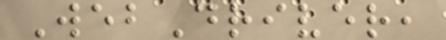WebDriver,
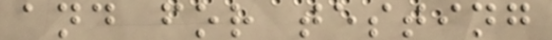and for testing
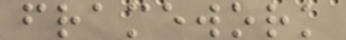framework
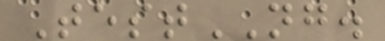TestNG.
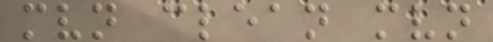mvn clean mvn
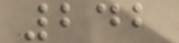242
